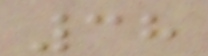38
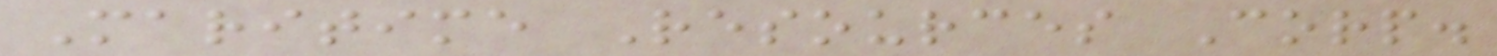Maritime Resources Corp.
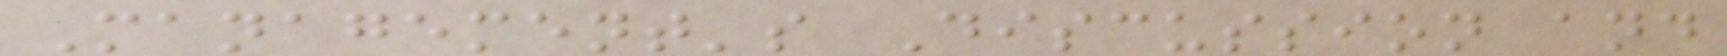Management's Discussion and
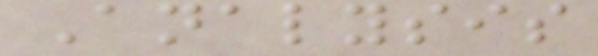Analysis
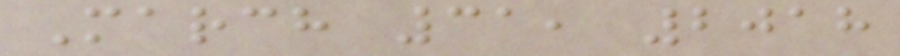March 31, 2018
